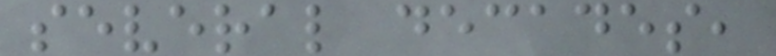several decades,
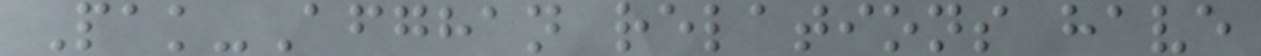Pak-Afghan relations have
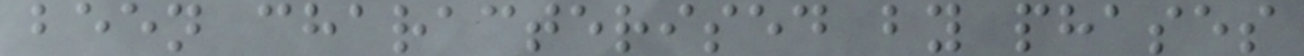been characterised by phases
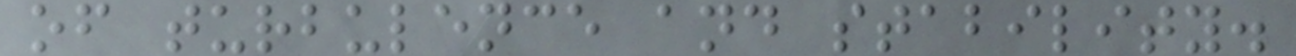of turbulence and stability.
